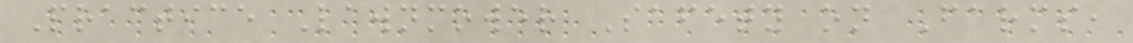Practice Lawnmower Safety on Farms,
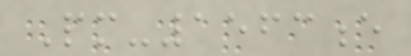Pm-1563e
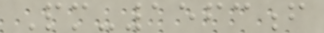Pm-1563f
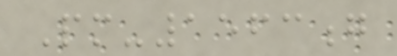Pm-1563g
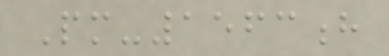Pm-1563h
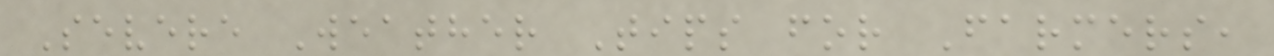Severe Weather Tips for Farmers,
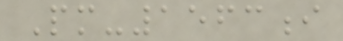Pm-1563i
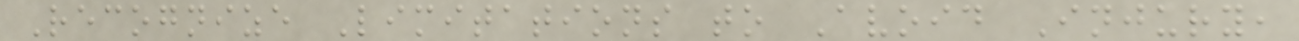Recognize Limitations to Avoid Injury,
